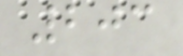203
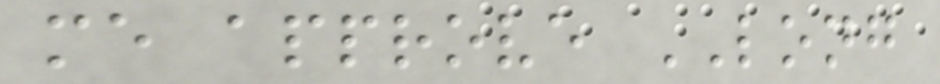me approve LONG
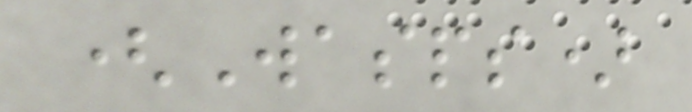(Wasps)
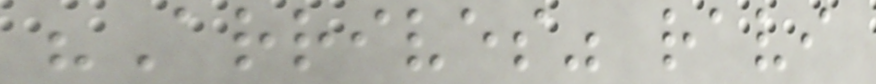"Arrives" ravi
